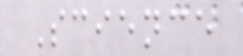Science
